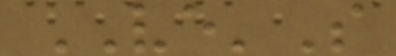VE'S
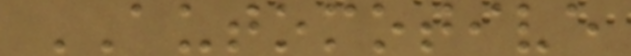AUTOMOTIVE
